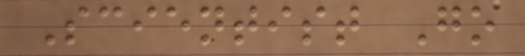Scientist Go
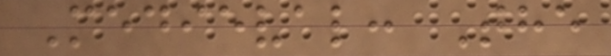Medieval: The
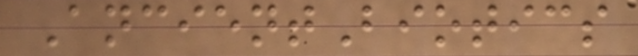AncientBiotics
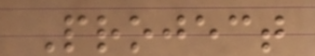Project
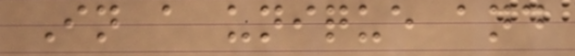In a unique and
